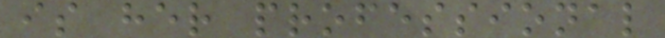is her professional
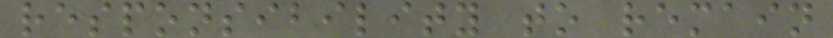responsibility to remain
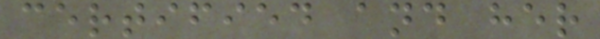certified and her
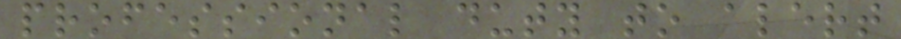professional duty to alert
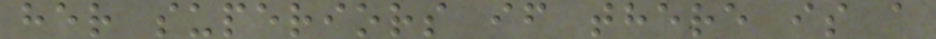her superiors if there is a
